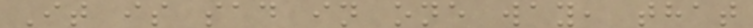It is sad in one way, that
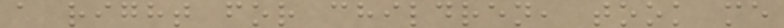a right for children, took me
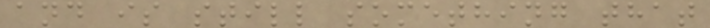and is still something that
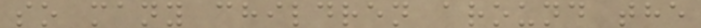so many children around the
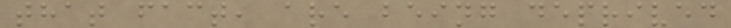that fact, are being deprived
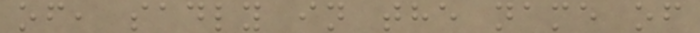of, sadly in the name of
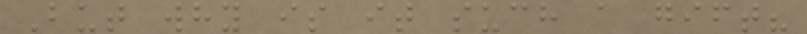But why is it such a gift?
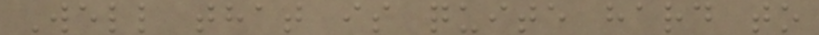Well that is quite hard to
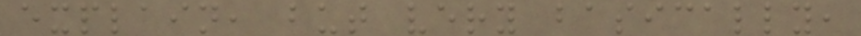explain, but very basically,
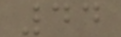44
